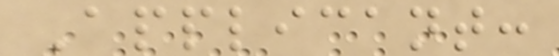Applicant:
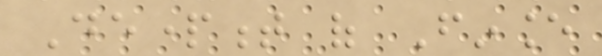Department of Finance
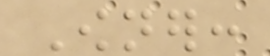Owner:
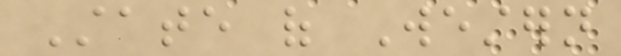State of Western
